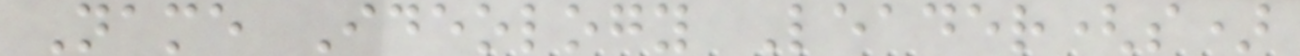Name Ideology Leader(s)
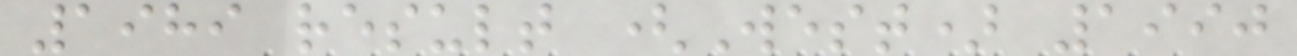1989 result (West) 1990
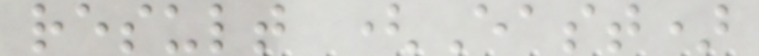result (East)
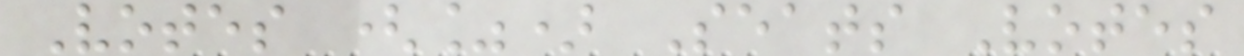Votes (%) Seats Votes
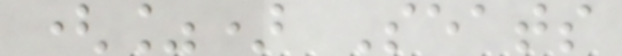(%) Seats
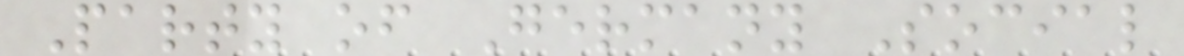Party of Germany Social
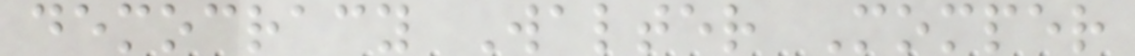democracy Walter Momper
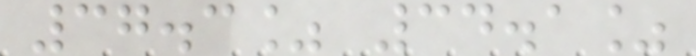37.3% 34.1%
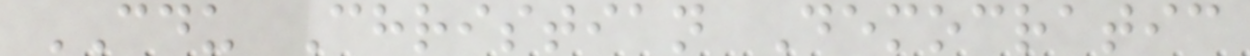CDU Christian Democratic
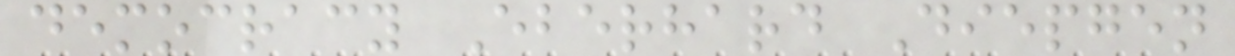democracy Eberhard Diepgen
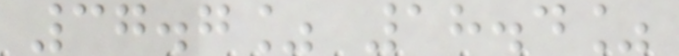37.7% 18.4%
